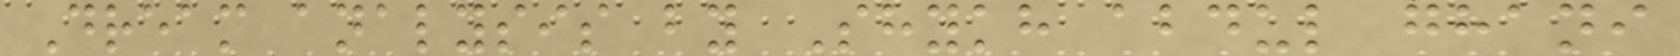Dream analysis by Shykh abdul ghani
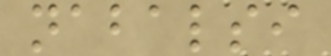nabalsi
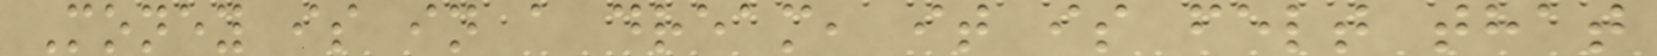Money is in a dream, it is felt that
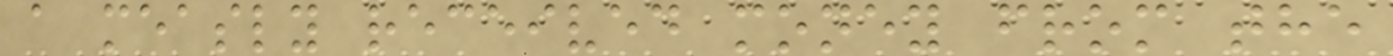a measly received money from the
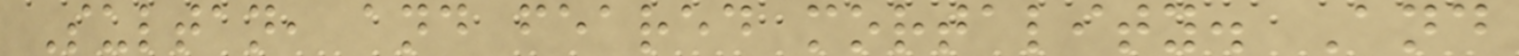Sultan, and feared mortality. And
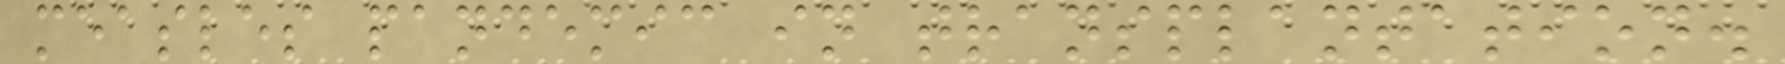measles pandemic in transplantation.
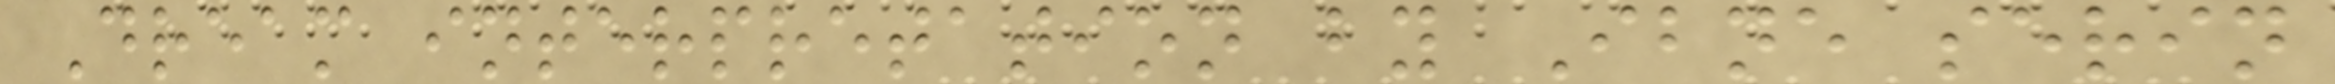Dream interpretation by Ibne serin
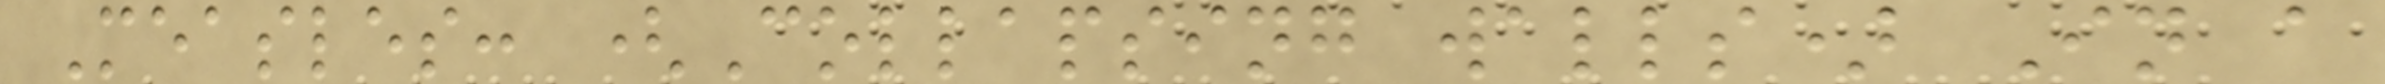Measles: (Collapsing walls) In a
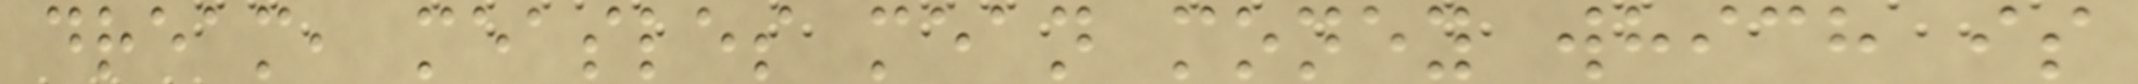dream, measles mean money which is
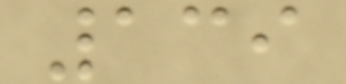139
